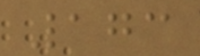173
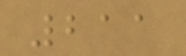211
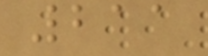211
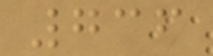736
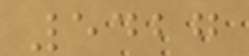5427
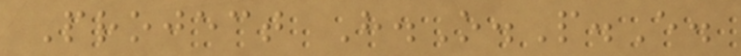Project H.O.P.E.
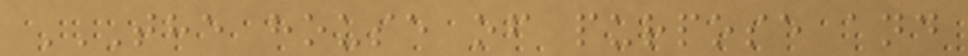THE HOUSE OF PURPOSE AND
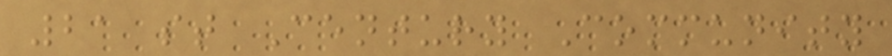21 st Century Community
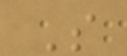S
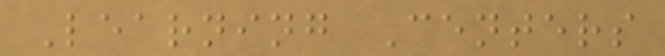Learning Centers
